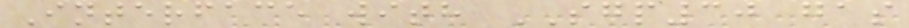Interface with SGP30 gas
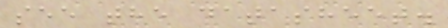see the datasheet.
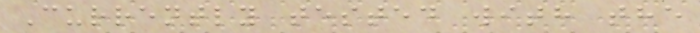Currently tested with the
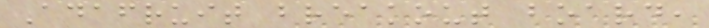Adafruit breakout board,
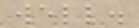well.
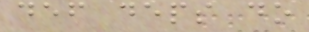def deps do
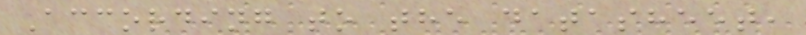According to the datasheet,
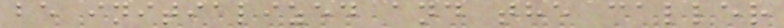be initialized and the caller
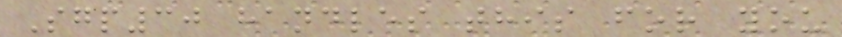Sgp30 handles this for you
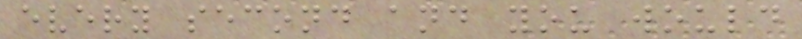every second and you would
